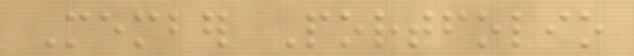Member Portfolio
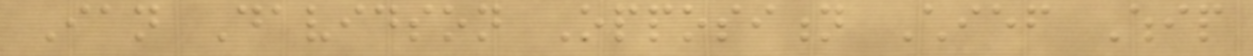Ian Davidson Opposition Chief Whip
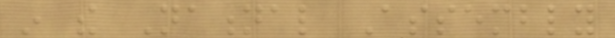in the National Assembly
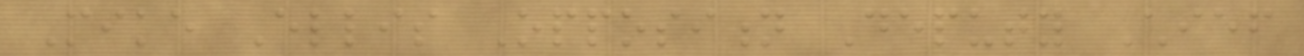Mike Ellis Opposition Deputy Chief
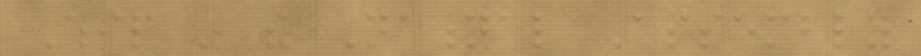Whip in the National Assembly
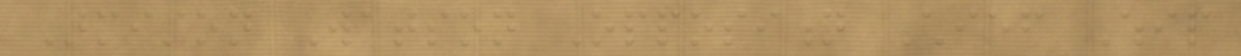Armiston Watson Opposition Chief Whip
